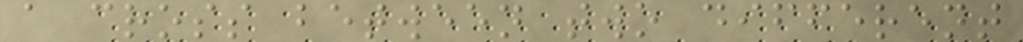a cross between two different
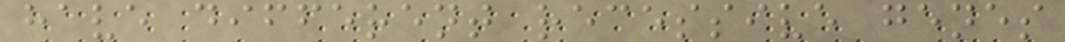have different recessive genes
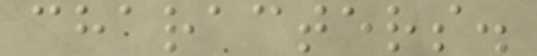characters.
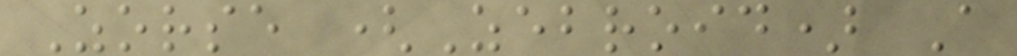Zorse (Zebroid) A
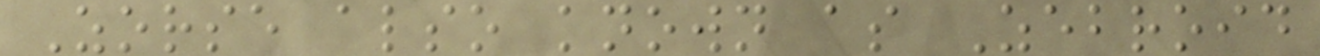Zorse also known as Zebroid
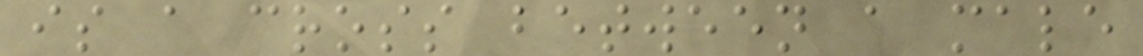is a cross between a male
